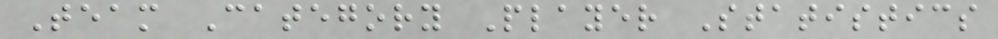Team Category Player Statistics
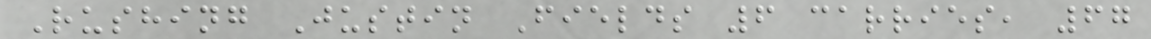Rushing Justin Fields 6 carries, 67
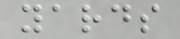yards
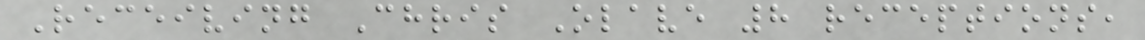Receiving Chris Olave 8 receptions,
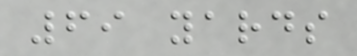69 yards
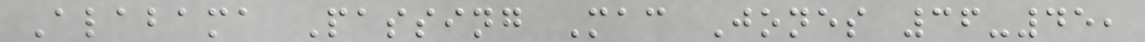Alabama Passing Mac Jones 36-45,
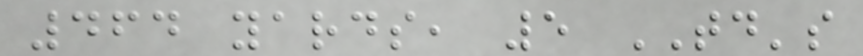464 yards, 5 TD's
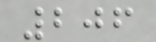206
